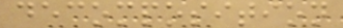decomposition
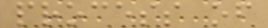process of
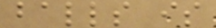balls is
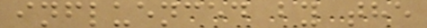influenced by the
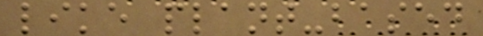like plant-based
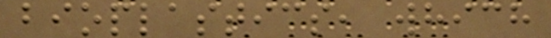bioplastics, which
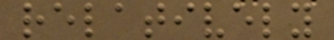relatively
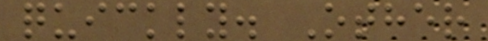quickly. Other
